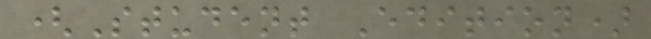(Student Edition)
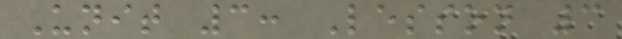Unit 3: Lesson 3
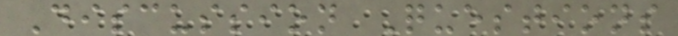Discussion Questions
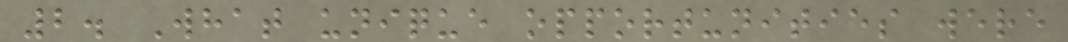2. What unique opportunities were
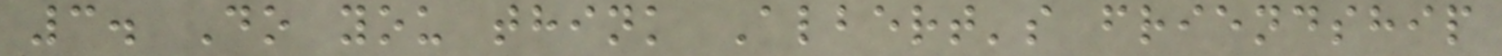3. Do you think Albert's friendship
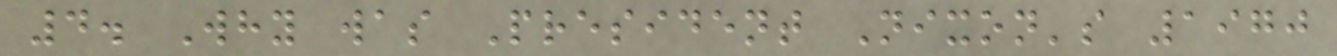4. Why was President Nixon's 1970
